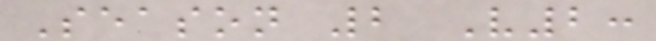Season 2 V2:
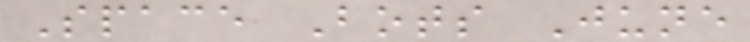Space Bots June
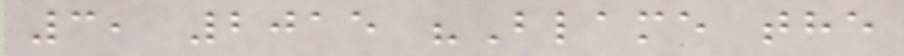3, 2015 "Blame the
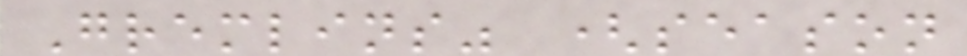Gremlins" (season
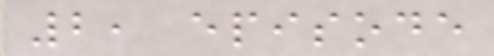2, episode
